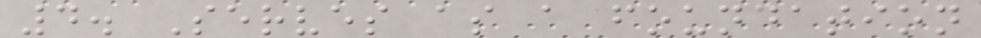4. Serves as a foundation
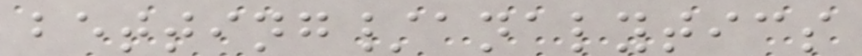betting/analytics
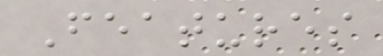Features
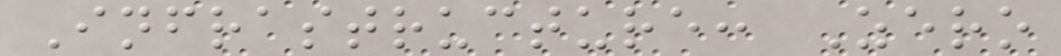Infrastructure: Zero
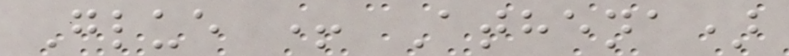Glue + Athena)
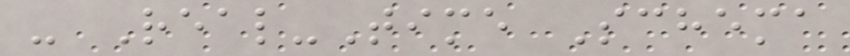- Real-Time Schema
